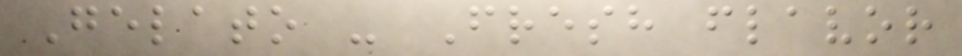Gelato - Fresh flavor
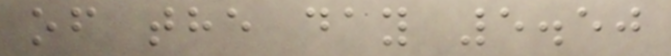of the day 5.50
